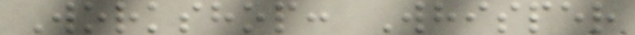Workshop: Whisper
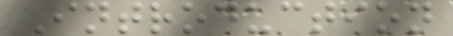Introduction
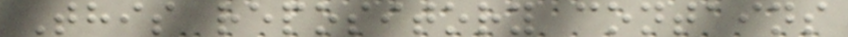This repository contains
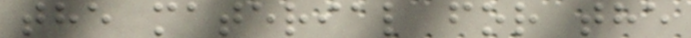the material for the
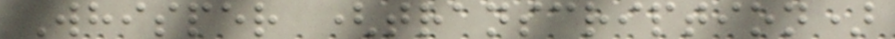Whisper (transcription)
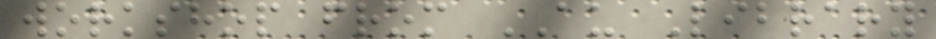workshop from AU Library
